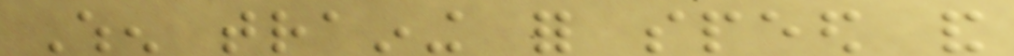When training for speed and
